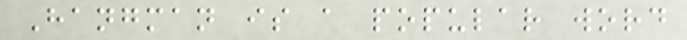Hangman is a popular word
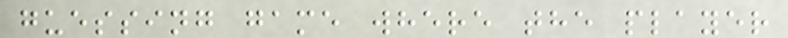guessing game where the player
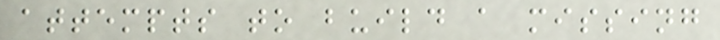attempts to build a missing
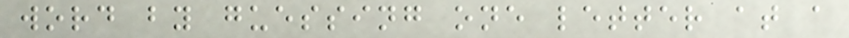word by guessing one letter at a
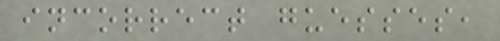incorrect guesses,
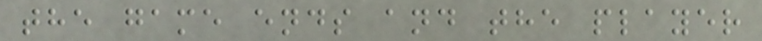the game ends and the player
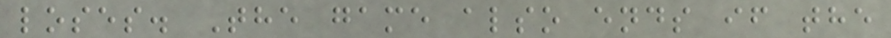loses. The game also ends if the
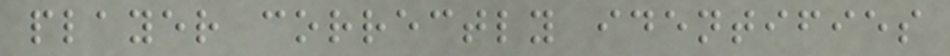player correctly identifies
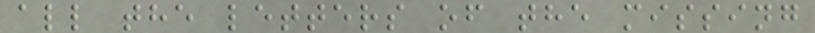all the letters of the missing
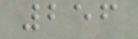256
